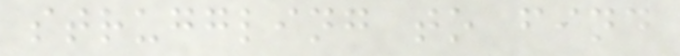struggling to find
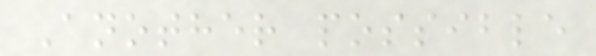Another possible
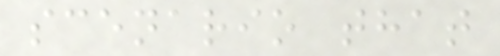scenario that
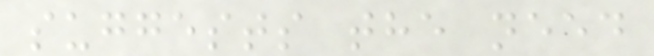suggests the need
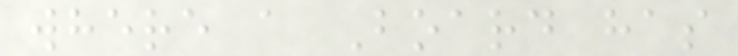where a Board has
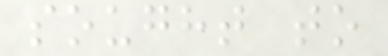sought to
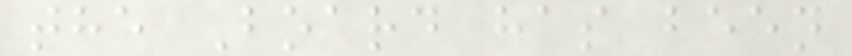the Board has been
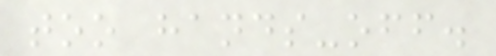too hands-off.
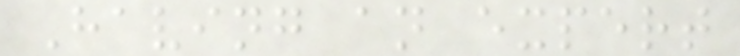Having an expert
